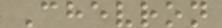Chevron
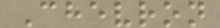Chevron
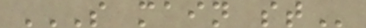S MAIN ST
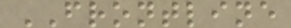FRONTLINE
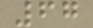67
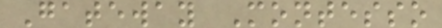Gateway Montesso
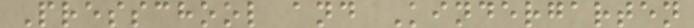Presschool and Kindergarten
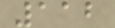112
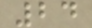24
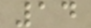14
